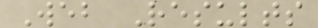Web Results
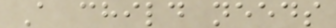A child needs
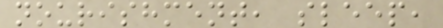nourishment, sleep,
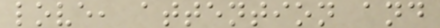love, attention and
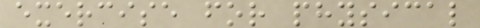exercise for physical
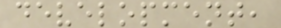development,
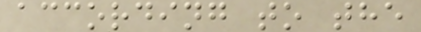according to the
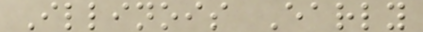Illinois Early
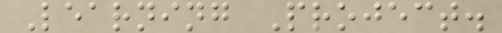Learning Project.
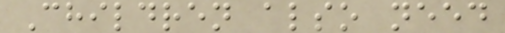Children also need
